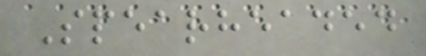Spearheaded
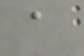a
